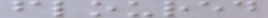floured
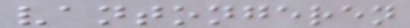vantongeren
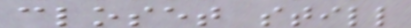closet still
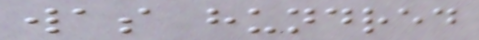was hundred
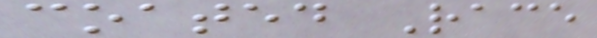coated Race
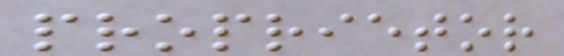proprietor
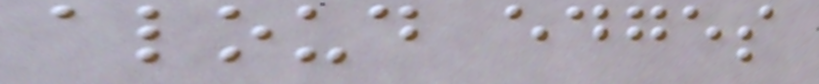aloud edges
